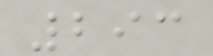293
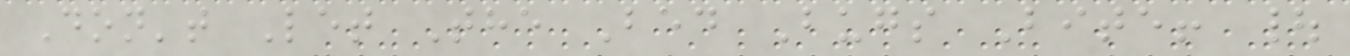Don't Let The Bed Bugs Bite! |
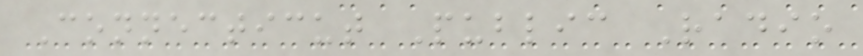Connecticut Public Radio
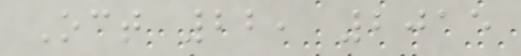Oct 22, 2015
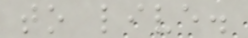to live.
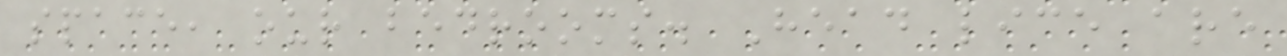space, our bedrooms. Head lice are
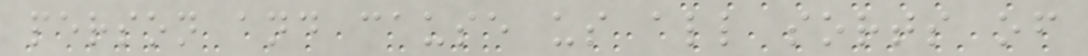person and cause us all sorts of
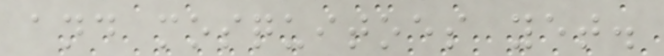and mosquitoes yet.
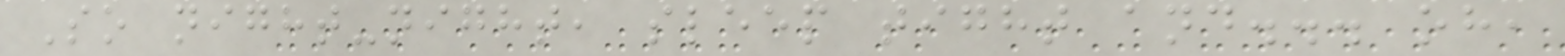So night-night, sleep tight and... oh,
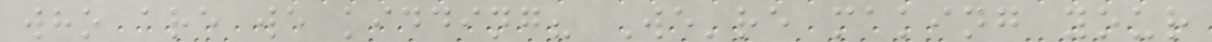who are we kidding? We're making your
